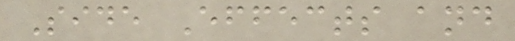Side Effects and
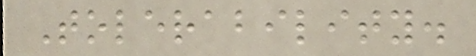Tolerability.
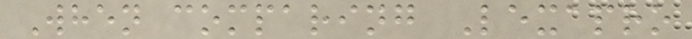When comparing Lexapro
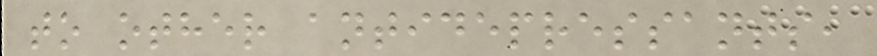to other antidepressants,
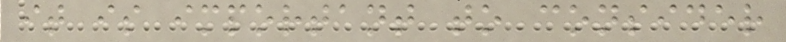it is important to consider
